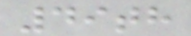49th
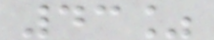43%
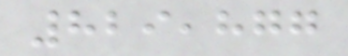829,877
